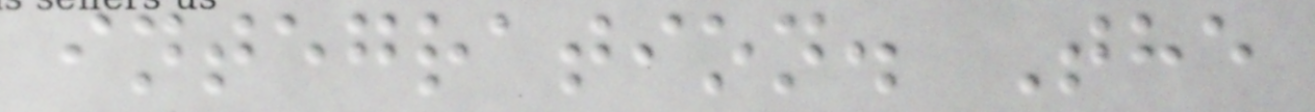integration. The
